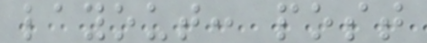layout: post
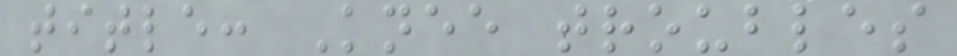title: Knee troubles
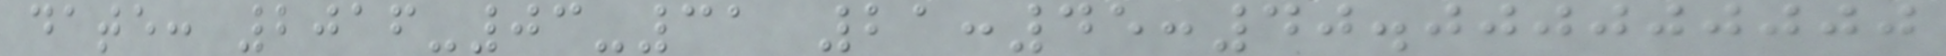date: 2016-03-31 21:45:40.000000000
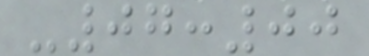-07:00
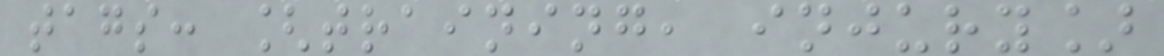tags: [training, injury]
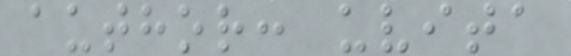author: uvita
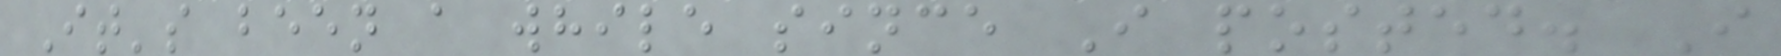It's been a while since I posted. I
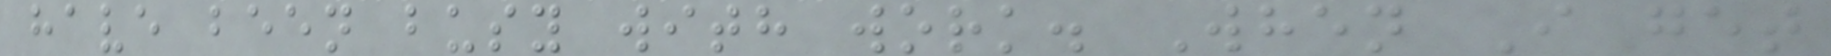have been busy with work. When I get
